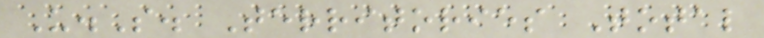U.S. Territories Total
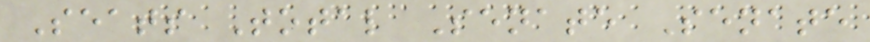Seats Total Senate Senate
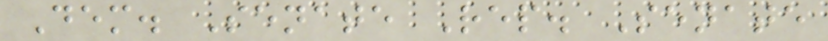Dem. Senate Rep. Senate
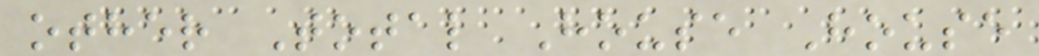other Total House House
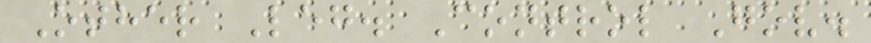Other Leg. Control Gov.
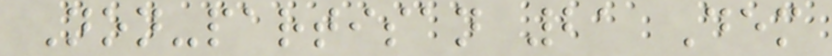Non-partisan 21 Dem
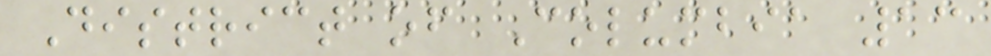District of Columbia 13
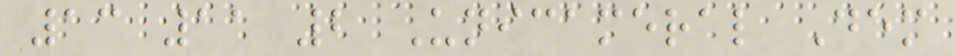13 11 2 Unicameral Dem
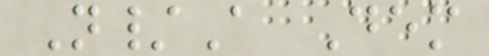N/A Dem
